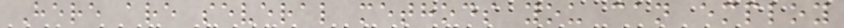Here are several methods you can employ
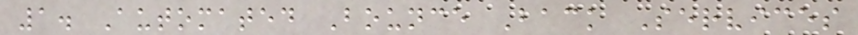1. Automated Bounce Back Services
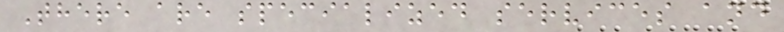There are specialized services and
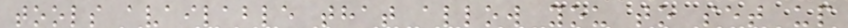tools available that allow you to set up
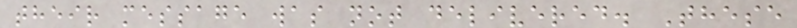their message was not delivered. These
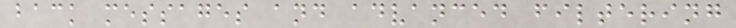back messages and advanced filtering
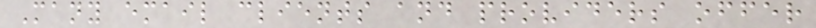Many email clients and providers offer
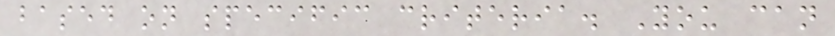based on specific criteria. You can
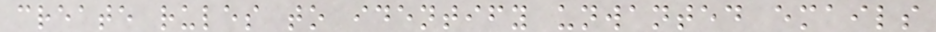create rules to identify unwanted emails
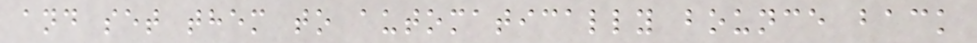and set them to automatically bounce back
